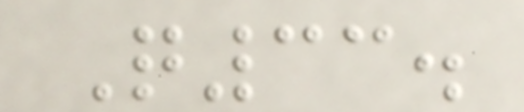Q33.
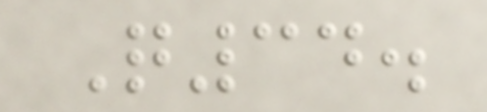Q34.
